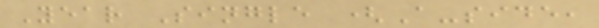Year Single (A-side,
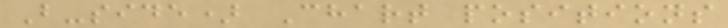B-side) Chart positions
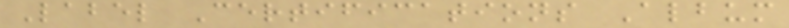Label Certifications Album
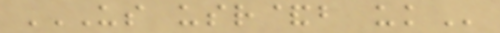US USR&B UK
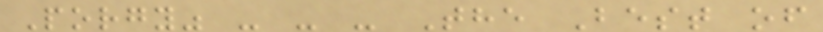Porgy" - - - The Best of
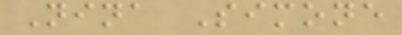Nina Simone
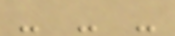- - -
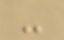-
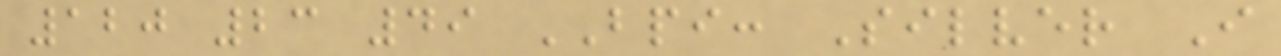120 23 49 BPI: Silver I
